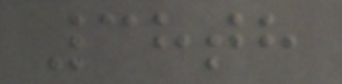38th
